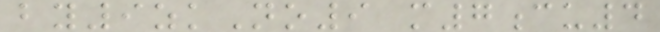by9zkNo9 m7cu4
